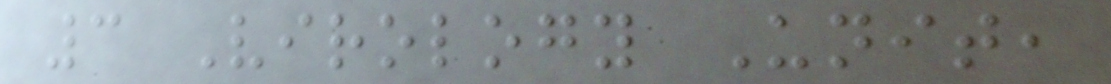3 Virology Unit,
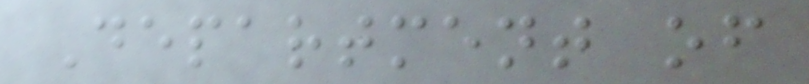Department of
